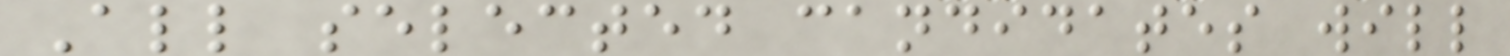All selected candidates will
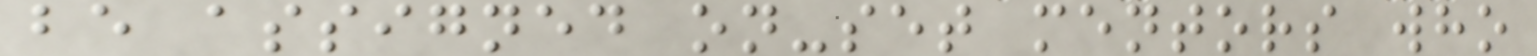be assigned on-set mentors who
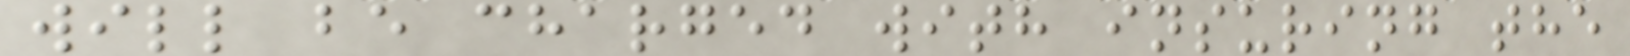will be charged with insuring the
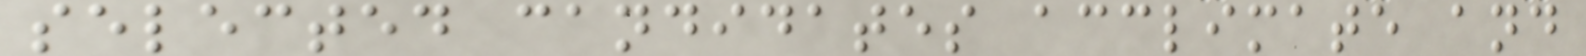selected candidates acclimate and
